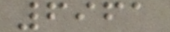6961
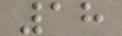18
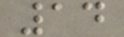14
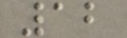12
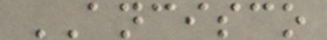ANCISCO
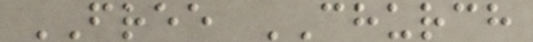FREE CHURCH
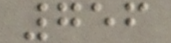756
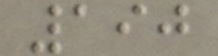190
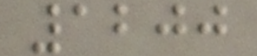1200
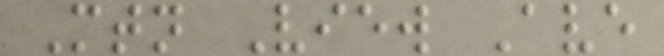Mtn View Ave
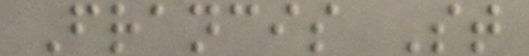Francis St
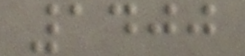1400
